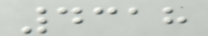4318
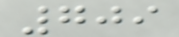709
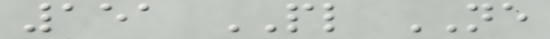151 PL NE
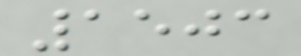1503
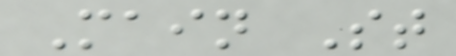Main St
